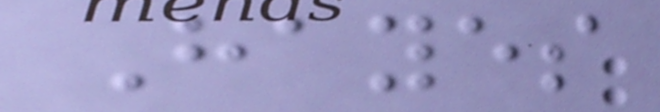Hayes
